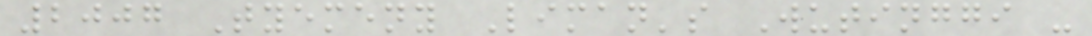2007 Tyemeny Liman's Wutinggi -
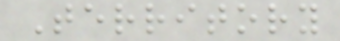Territory
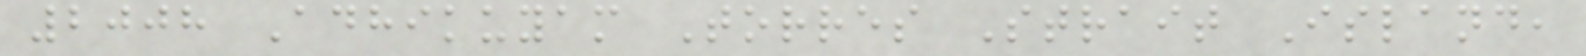2008 Adhikuyam Torres Strait Island,
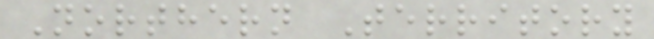Northern Territory
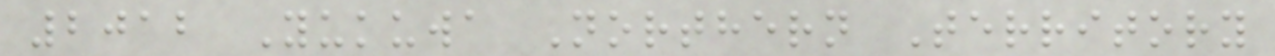2012 Yukuwa Northern Territory
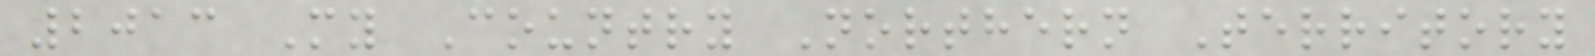2013 My Country Northern Territory
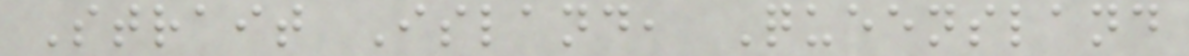Strait Island, Queensland
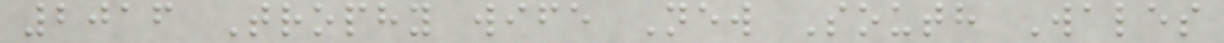2016 Trophy wife New South Wales
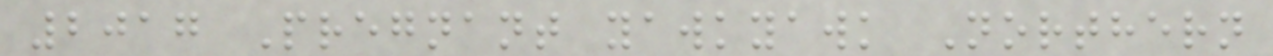2017 Pregnant yawkyawk Northern
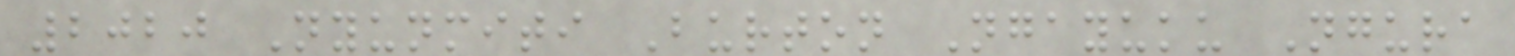2020 Nyunmiti Burton Ngayuku Ngura
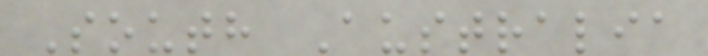South Australia
